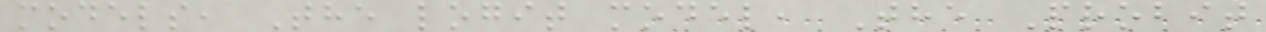models, The logit model, The Probit
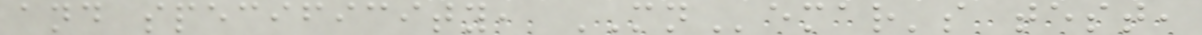and specificity, MNemar's test,
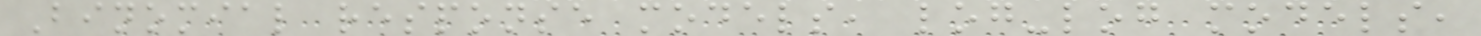Binomial response models, log-log models,
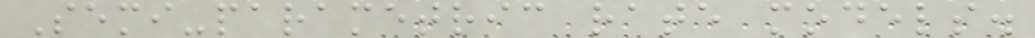Semi-parametric rate models.
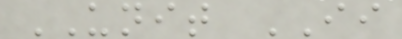UNIT II
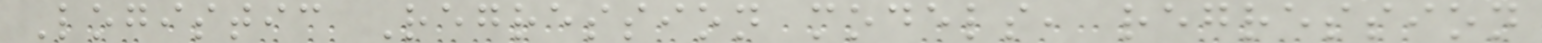Logistic Regression models, regression
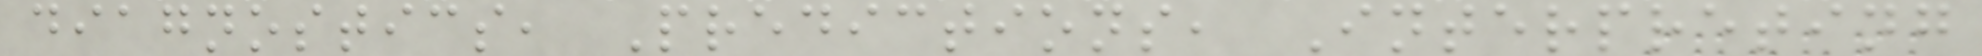diagnostics, Predictions, Interpreting
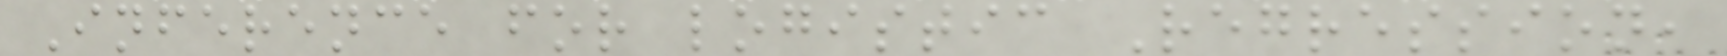Inference for logistic Regression,
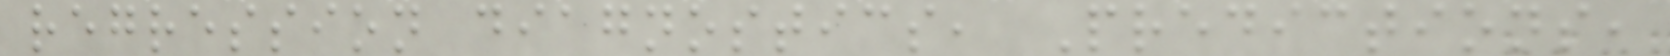regression diagnostics, Predictions,
